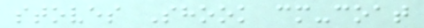stoves Shook cm-coat
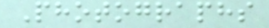Photographs
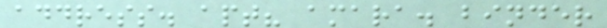address. apt? amara. binder
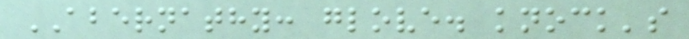ABERNATHY: glove. knock's
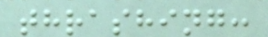thrashing:
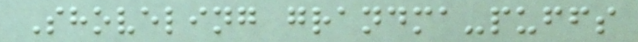Shoveling grandma-puffs
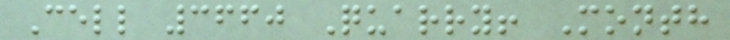Cell 3660 Quarry! Month
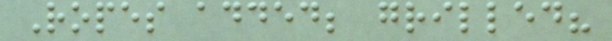Ropes added; grilled?
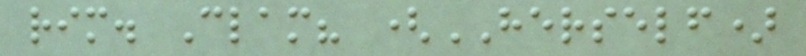rim. Clam? (HERSELF)
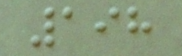198
